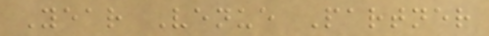Year Venue Partner
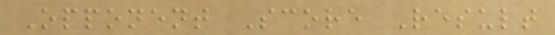Opponent Score Result
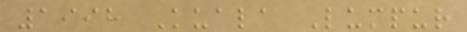1998 Kuala Lumpur
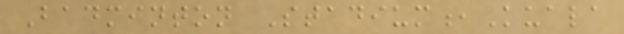Badminton Stadium,Kuala
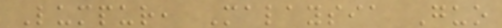Lumpur, Malaysia Guo
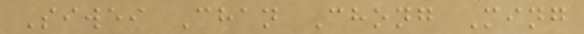Siwei Chan Chong Ming
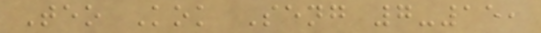Teo Kok Seng 7-15,
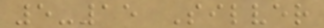5-15 Silver
